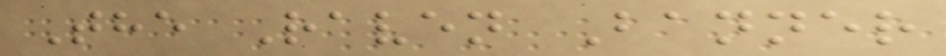The Raven Banner
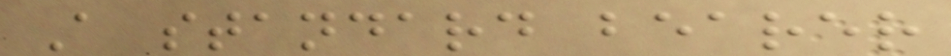A standard bearer
